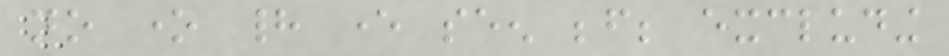no one had ever seen before; excluding
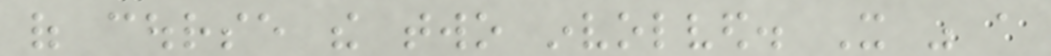of course the two involved. It was a
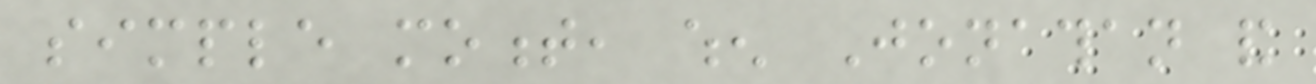simple moment, when Jonathan and
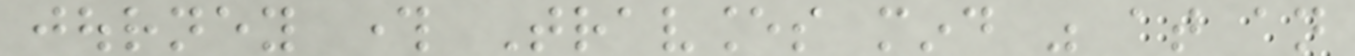journey through Travances mind was at an
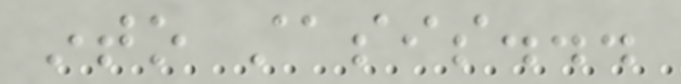into stasis...
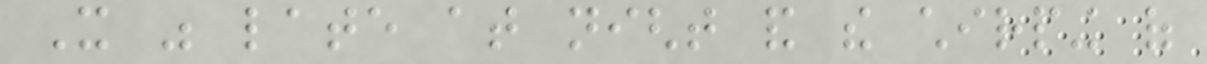It was late at night and the chirping of
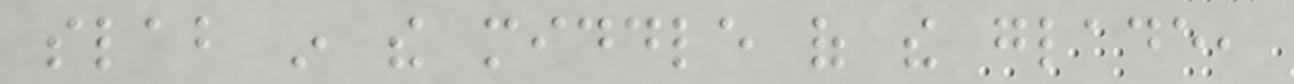slab in the middle of the glade,
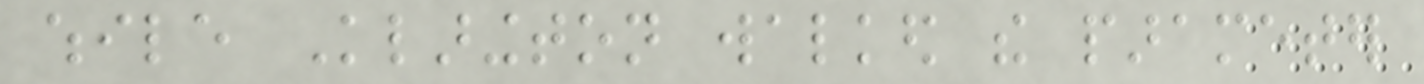while Klarington walked the parameter
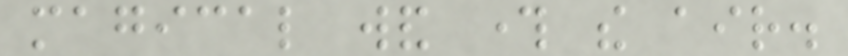magical wand through the air.
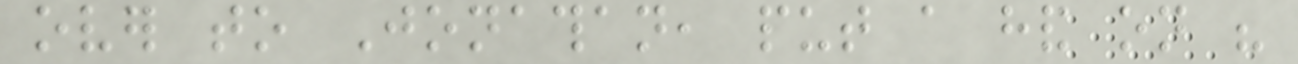over to Jonathan, put a hand on his
